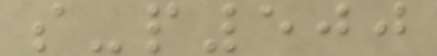s-p500
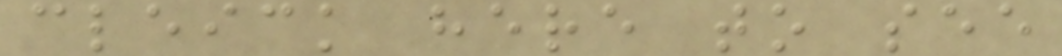cleick here to see
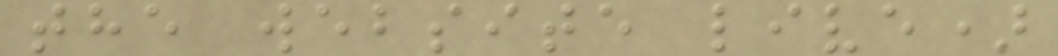the website live)
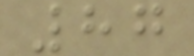87
